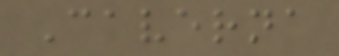Caverna
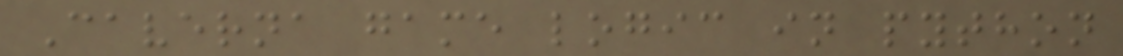Caverna game logic in python
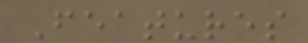Features
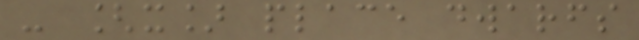- [x] place dwarfs
